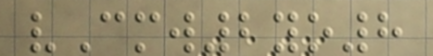vCmw2yo8
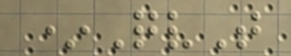*QvT
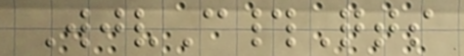WjvC#Qts
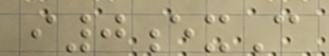i0exC
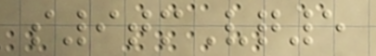s9tmVq5
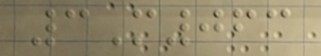3M063
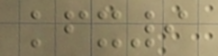kfx9
